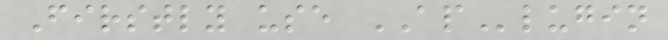Firstly use APlugin
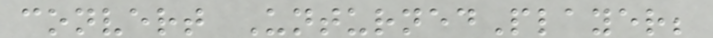convert UnturnedPlayer;
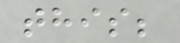this;
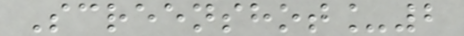Screenshot_2
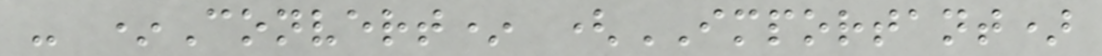- *Convert* (IMPORTANT)
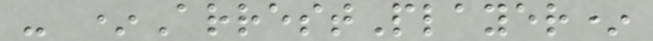- *ArrestPlayer*
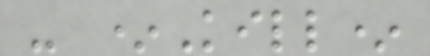- *Kill*
